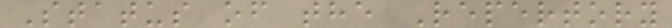Status of the Repertory
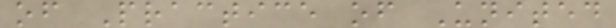of Practice of United
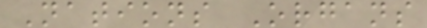Nations Organs
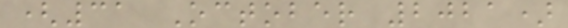(31 October 2021)
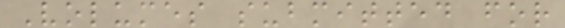Volumes submitted for
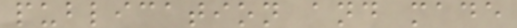publication and made
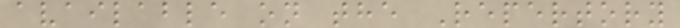available on the Repertory
